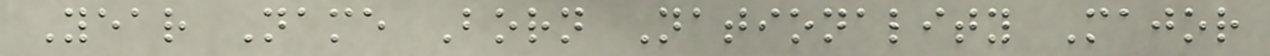Year Name Born Nationality Major
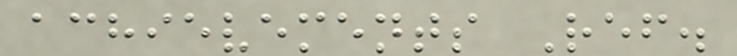achievements Ref.
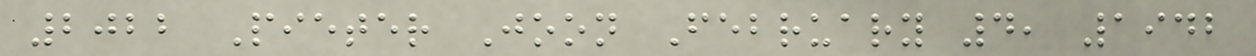2022 Pieter Joon February 4, 1942
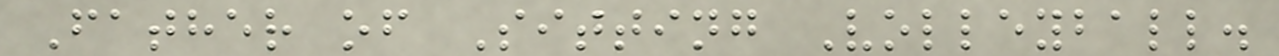Father of Sitting Volleyball.
